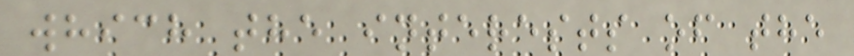which the interests of the
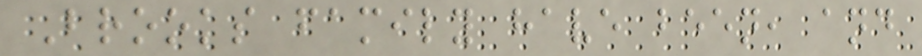Brooks family have been, and
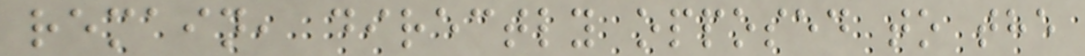remain, directly opposed to the
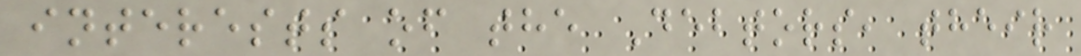interests of the Debtors, their
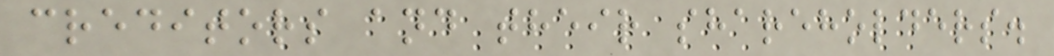creditors and their shareholders.
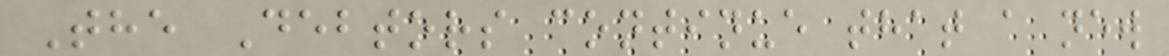The Debtors continue that a new
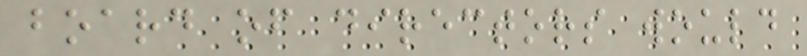board of directors would
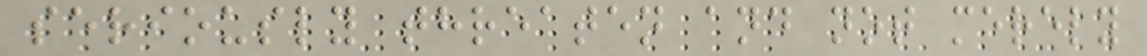seriously threaten and not merely
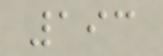193
